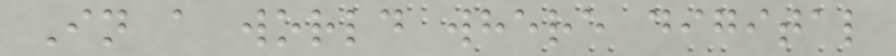In a world where digital
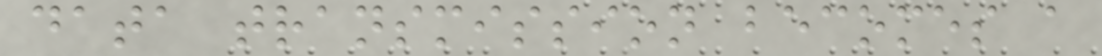data transmission becomes a
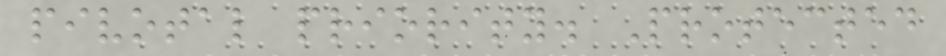pivotal priority. Protected
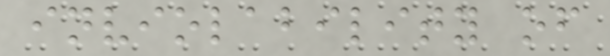inviolability of
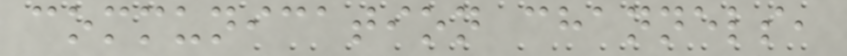communication channels,
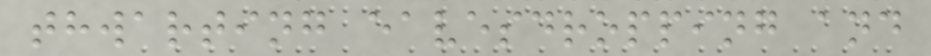thwarting eavesdropping and
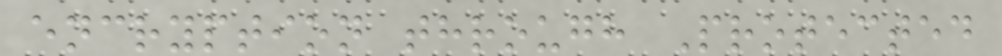encryption through Protected
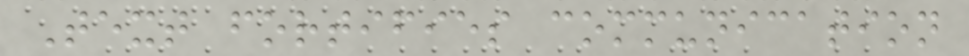Text fortifies communication
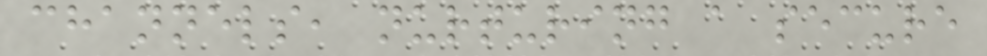channels, nurturing a secure
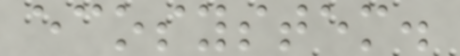ecosystem.
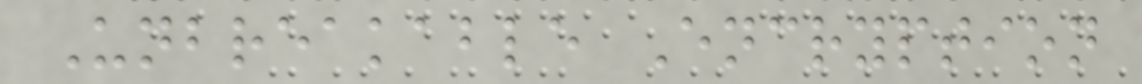Unbreakable Encryption
